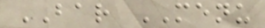BAR MENU
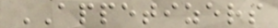APPETIZERS
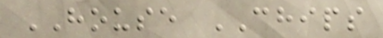HOUSE CHIPS
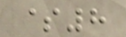$8
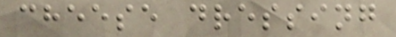cheese dressing
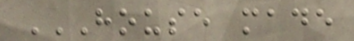HOUSE MADE
